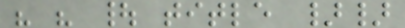" " | title }}
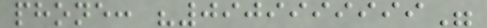phone: "0909999999"
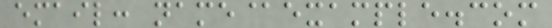email: name@example.com
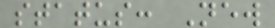status: New
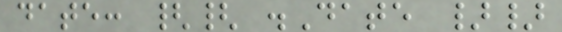date: {{ .Date }}
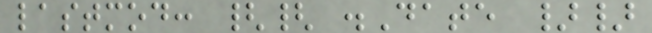lastmod: {{ .Date }}
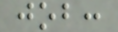job:
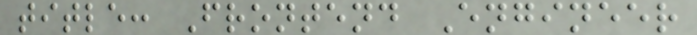title: Frontend Engineer
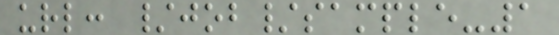url: /job/sample-1
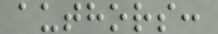authors:
